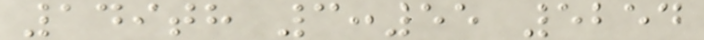149th 3:55 5254
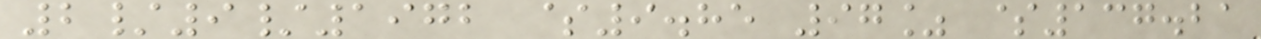2/9/1972 $9.85 97% $137.21
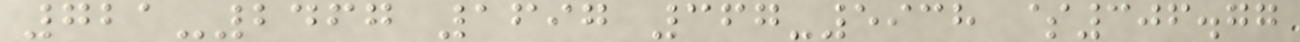721-2467 1697 367-5938 $306.77
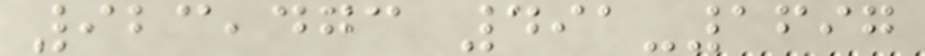923,473 491-1697
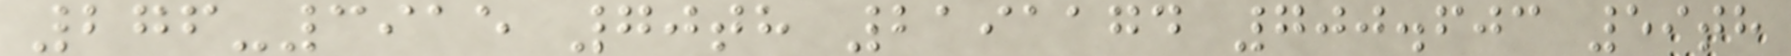276-3915 70th 2191174 700.603 59th
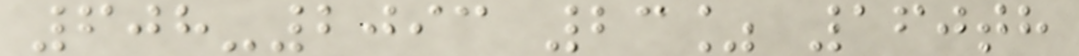608-2093 23% 160th
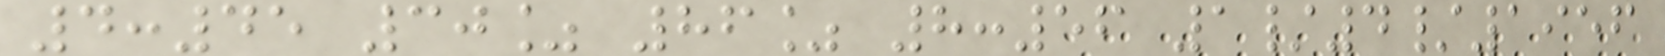4:45 30% 86% 8:56 1/4/1956
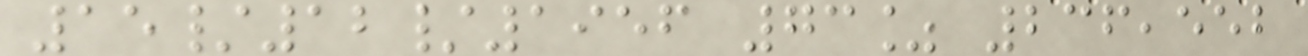15/12/1956 73% 236,552
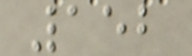152
